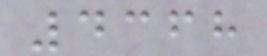4368
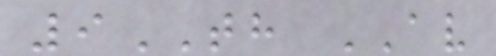9TH AV
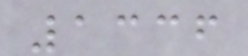1336
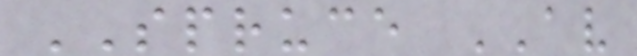SPRUCE AV
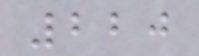220
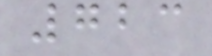723
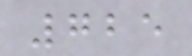725
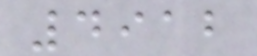4912
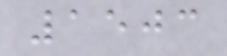1503
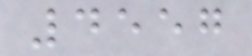4557
